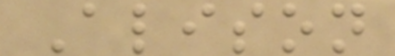Alison
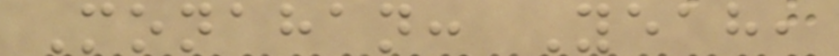Monahan: Yeah,
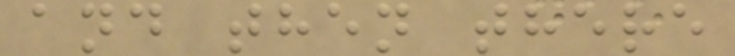and then there
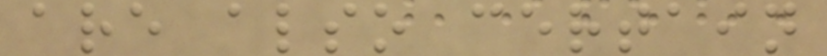are also certain
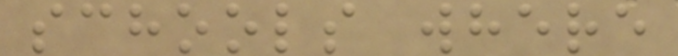schools where
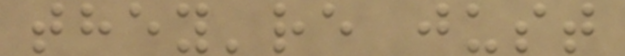they're just
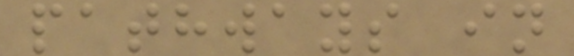pathways in
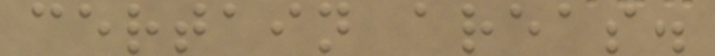certain areas.
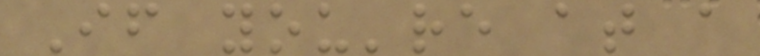If you're at a
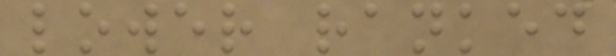lower ranked
